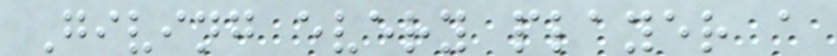Giving every player a
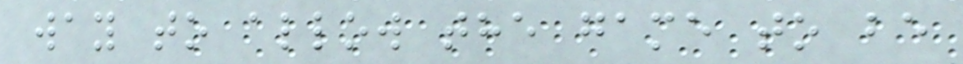way to allow the game to be
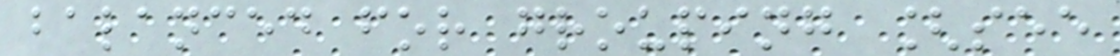balanced for grouping [see
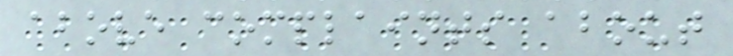above complaints about
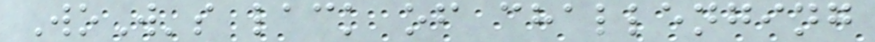WoW's lack of challenging
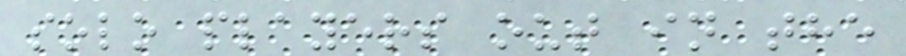solo players out in the
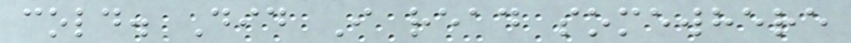cold. Did I read somewhere
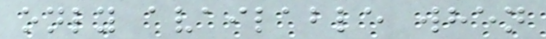only available when
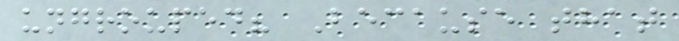ungrouped? Because that
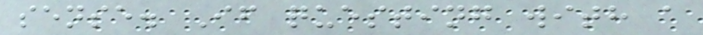sense. If questing with a
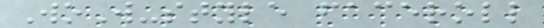WoW-style faceroll
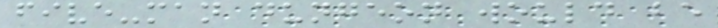five-man dungeon would be
